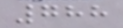788
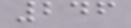246
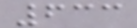633
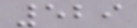529
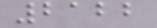2122
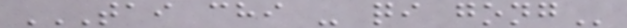TAI CHI - QI GONG
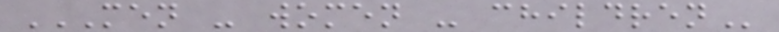MEN - WOMEN - CHILDREN
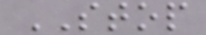STOP
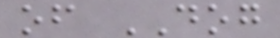of DOG
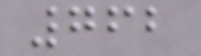762
